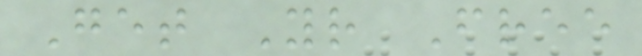Get Your Free
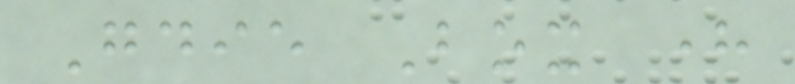Goodie Box here
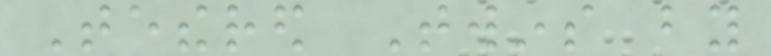Tethered Twins by
